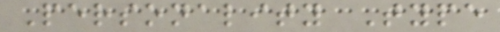Personality Type
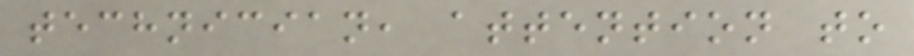technician, attention to
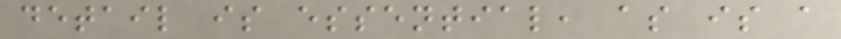detail is essential, as is a
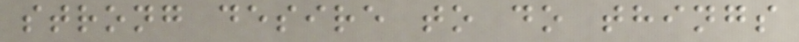strong desire to do things
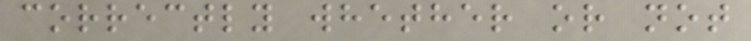correctly whether or not
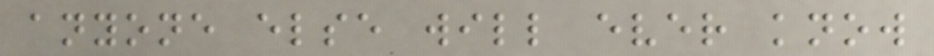anyone else will ever know
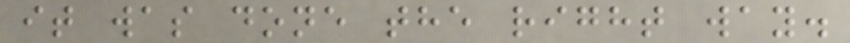it was done the right way.
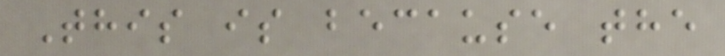This is because the
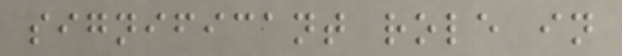significant role in
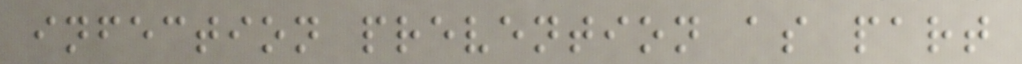infection prevention as part
